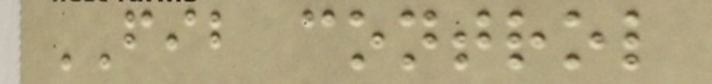FIB control
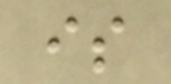is
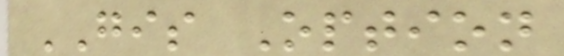GIS Option
